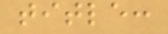title:
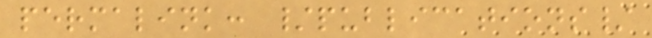permalink: /publications/
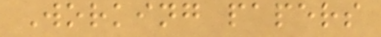Working papers
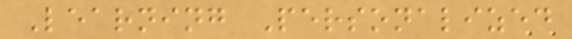Learning Personalized
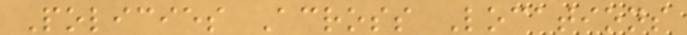Policies Across Locations
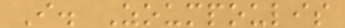I. Zoumpoulis
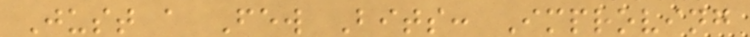Just a Few Bits: Improving
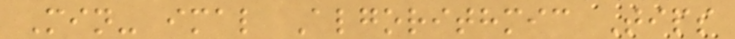Min- imal Algorithmic Tips
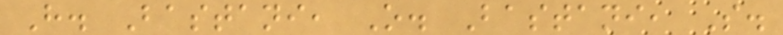H. Bastani, O. Bastani, S.
